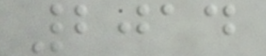2014
